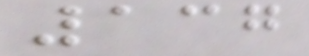137
